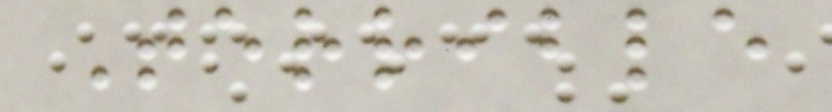Terrible
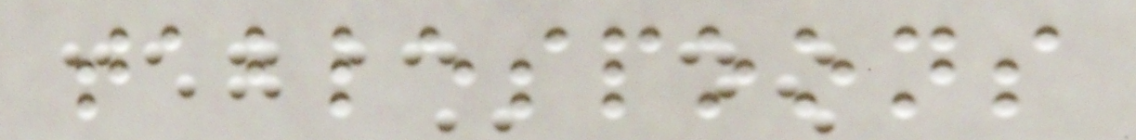tablespoons
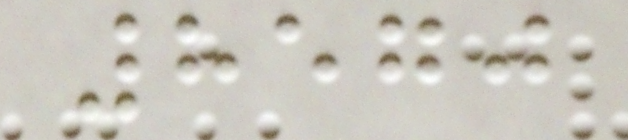8570
